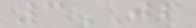3JF
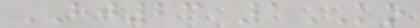HJ23 1KO
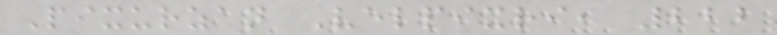Pixurzan Velpixri, 222
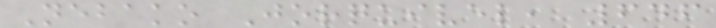Nebako Jorquivel, 646
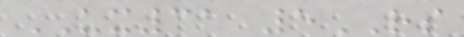UX31 5RS
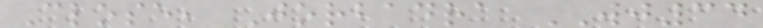Close, Jorbadra WJ34
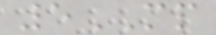5MP
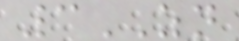3ZN
